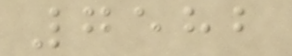7582
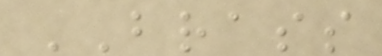BRASS
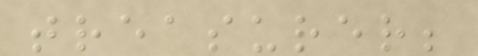treasurer;
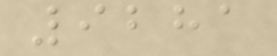9281
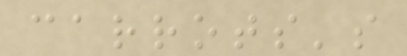carrots's
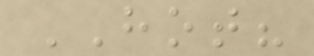HOT?
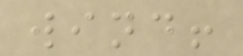wind!
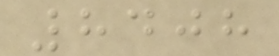8408
